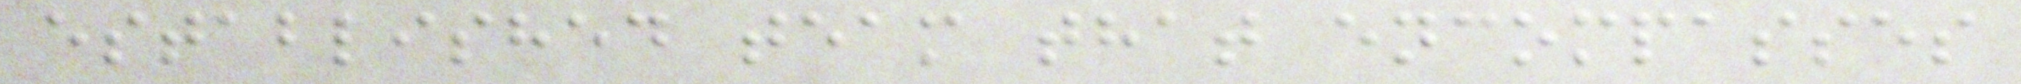established team that encompasses
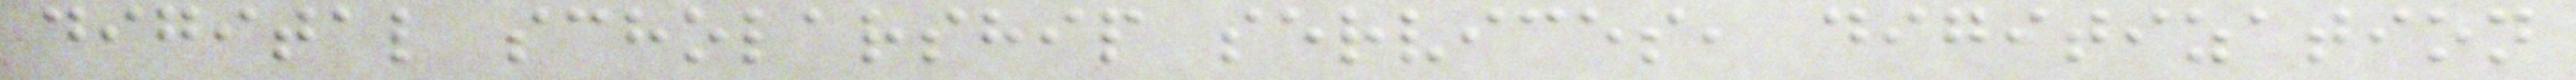digital scholarship services, digitization
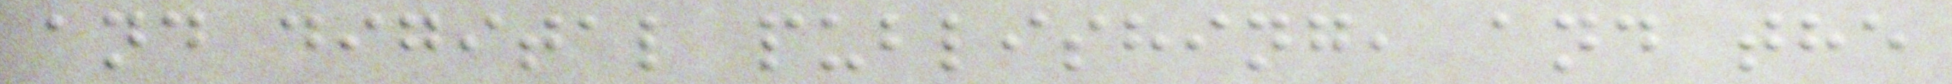and digital publishing, and the
